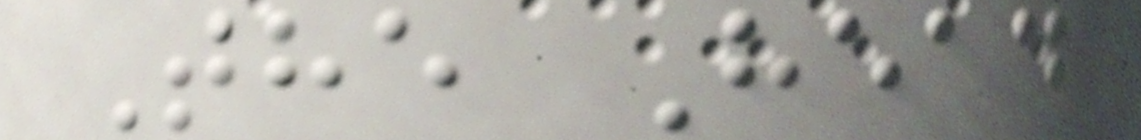The Head
